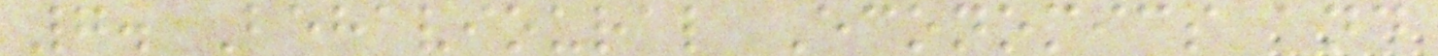7. Behavioural Economics and
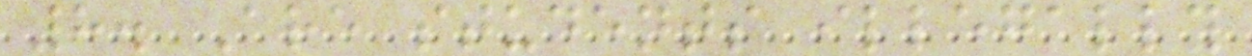8. Are students illegally
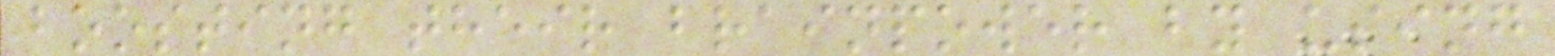boosting their brainpower by using
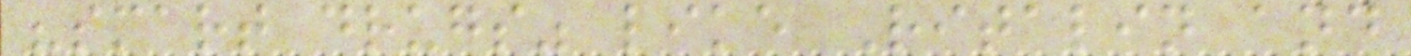"smart drugs" like Ritalin and
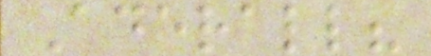Aderall?
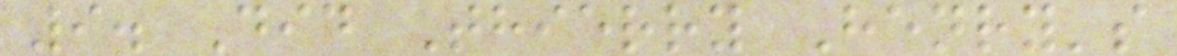9. Did Thierry Henry's
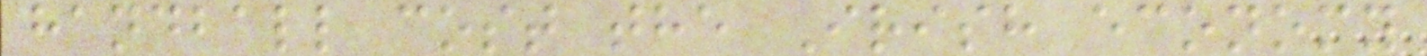handball cost the Irish economy
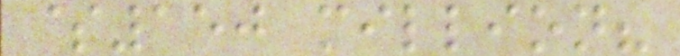$150 million?
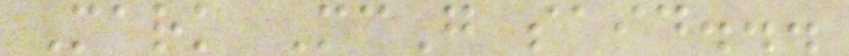Mark McG said...
